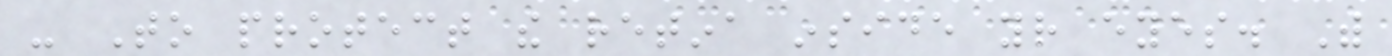- To protect the retina inside your eyes. With
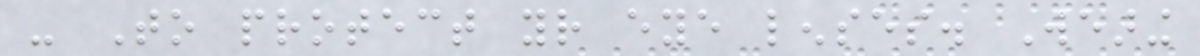- To protect your eye lenses. Wearing
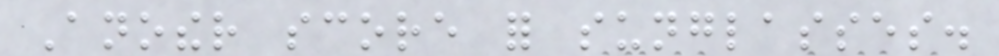Another score for sunglasses.
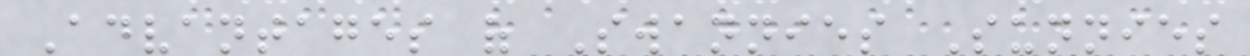Advantages of Swannies Sunnies
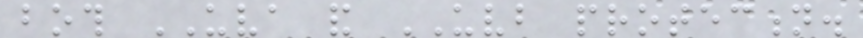both UVA and UVB protection.
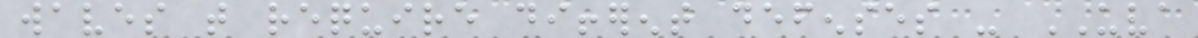waves that require different defenses - UVA
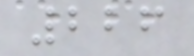226
